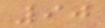90
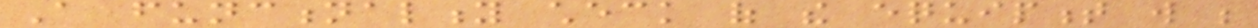A functionality check of the equipment will be
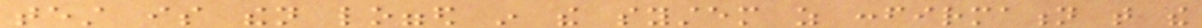test is then logged in the system as confirmation that the
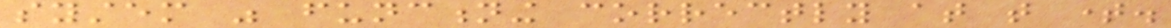system was functioning correctly at that time.
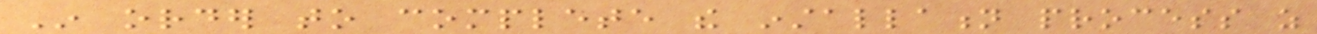In order to complete the installation process as
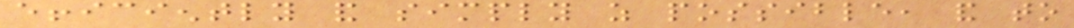efficiently and simply as possible, and to
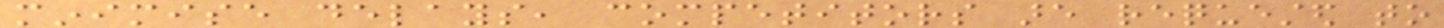minimise delays, competitors are requested to
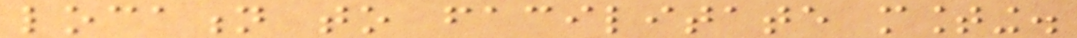location to facilitate mounting.
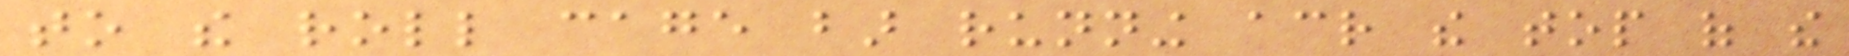to the roll cage bar running across the top of the
